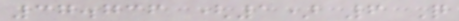37.736 (1) 6 Q
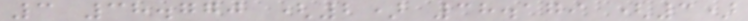3 38.770 (2) 38.179 (3)
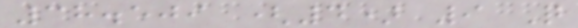38.509 (4) 9 Q
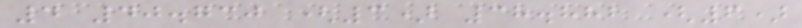4 40.730 (3) 38.882 (6)
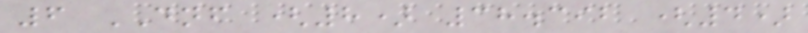6 DNF (8) 38.392 (4)
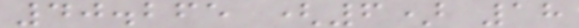40.265 (6) 18
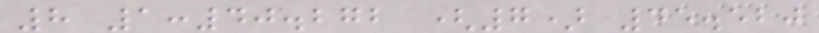8 1:40.272 (7) 45.520
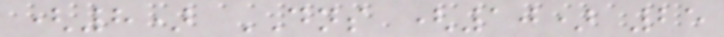(8) DNS (10) 25
